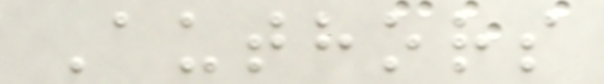Authors
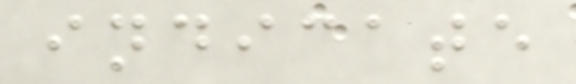indicate
